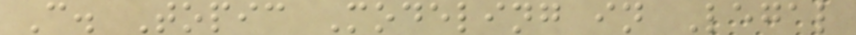C. Topic Modeling in Legal
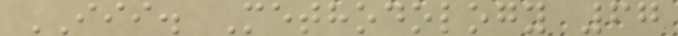III. Methodology 67
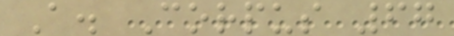A. Corpus 67
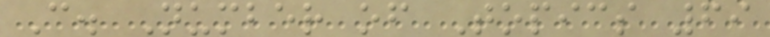C. Number of Topics 69
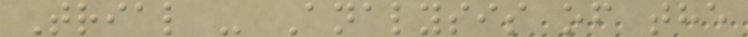Trial - Analysis of the
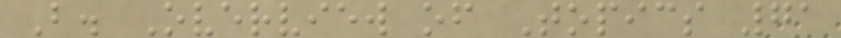B. Overview of Topics 71
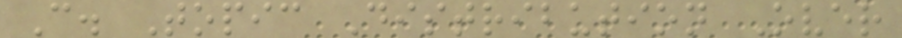C. Topic Distribution Over
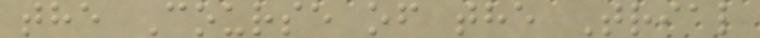the Course of the Trial
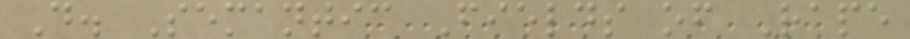D. Semantic Fields of Rape
